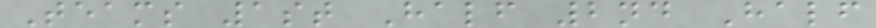Teams 1st Half 2nd Half
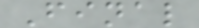Final
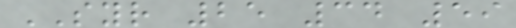SYR 25 34 59
